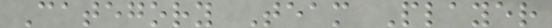Category Team Player
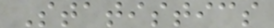Statistics
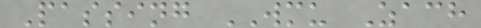Passing WMU Zach
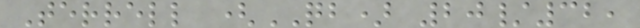Terrell (QB) 20/32,
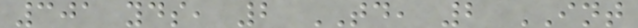301 yds, 2 TD, 2 INT
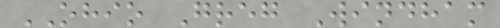OHIO Greg Windham
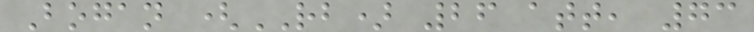Bogan (RB) 26 att, 73
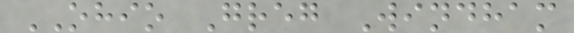OHIO Greg Windham
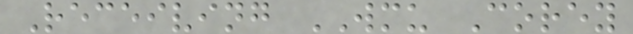Receiving WMU Corey
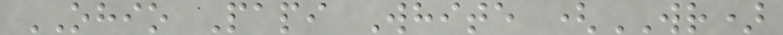OHIO Papi White (WR)
